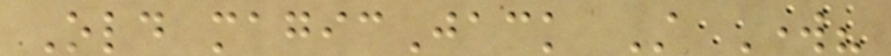Old magicJack Still Work?
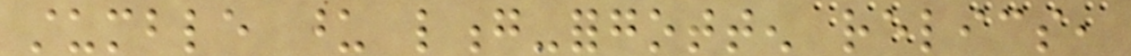stumble upon long-forgotten relics,
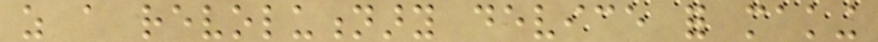as a revolutionary device for making
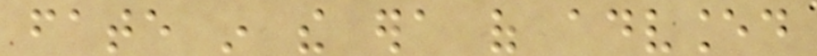fate in the era of advanced
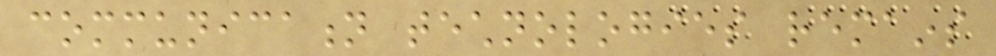communication technologies remains
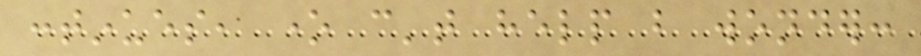continues, one can't help but wonder:
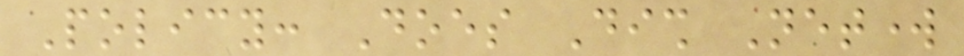Policy: Does Dish Network
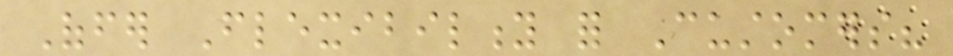Offer Flexibility for Customers?
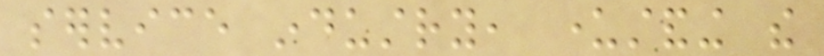service industry, understanding the
